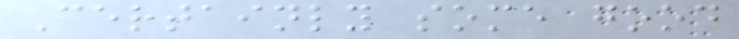Certainly some good
